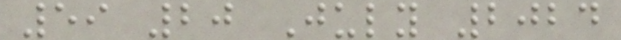59 20 July 2024
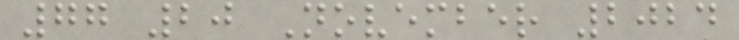77 20 November 2024
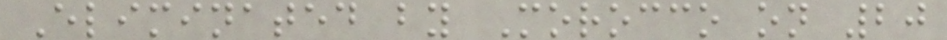Eliminated by Morocco on 20
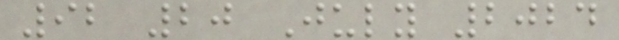92 20 July 2024
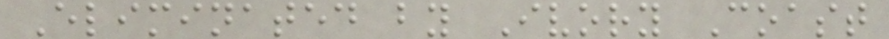Eliminated by Ivory Coast
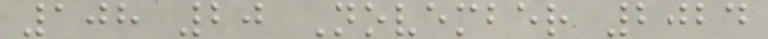108 20 November 2024
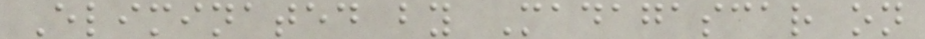Eliminated by Madagascar on
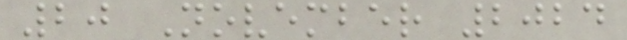20 November 2024
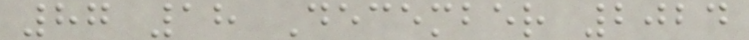87 18 December 2024
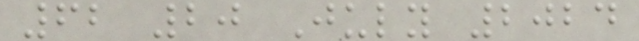62 20 July 2024
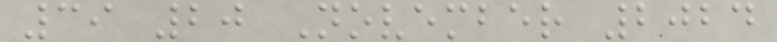39 20 November 2024
